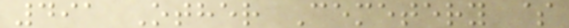491 Other Cemetery $
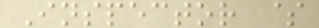Inspector $
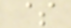$
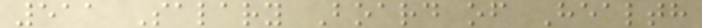511 Salary Board of Health
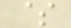$
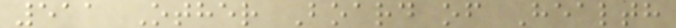511 Other Board of Health
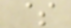$
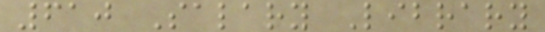610 Salary Library
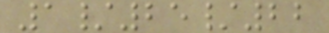1/25/22
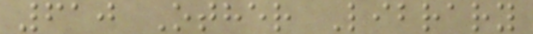610 Other Library
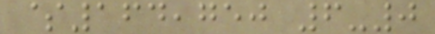$164,750 6-0
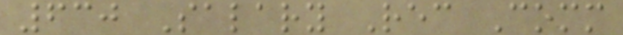630 Salary Rec Comm
